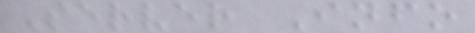Server Info
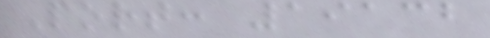Port: 19132
